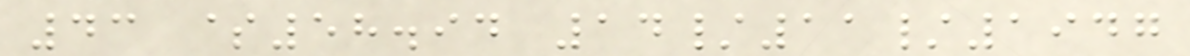43 $58.94 14/11/1947
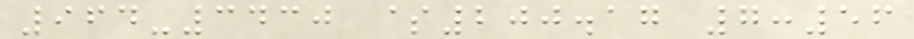964-3430 $200.17 7:56
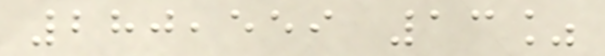280,559 13%
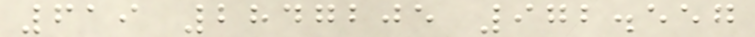619 2847205 972.557
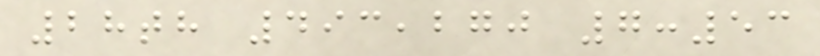28th 493,270 7:53
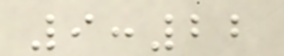9:22
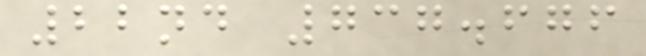22nd 737.676
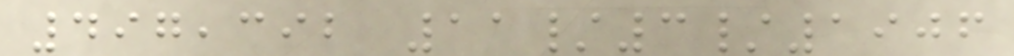497,392 11/3/1906
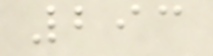293
